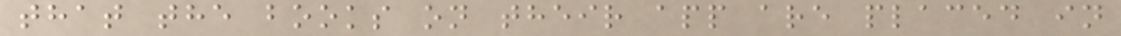that the books on their app are placed in
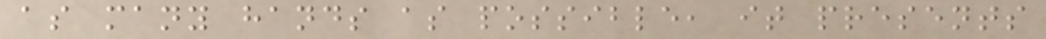as many hands as possible, it presents
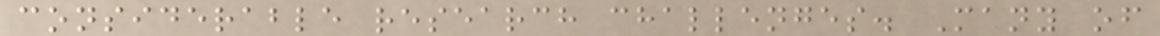considerable research challenges. Many of
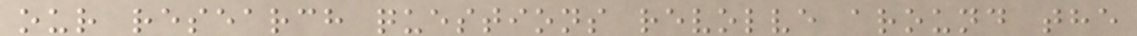our research questions revolve around the
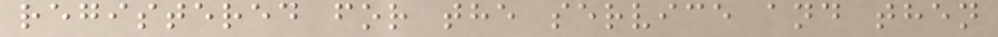registered for the service and then
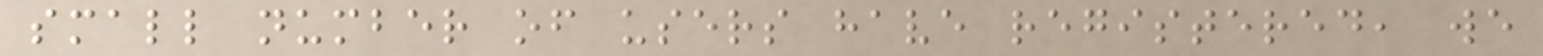small number of users have registered, we
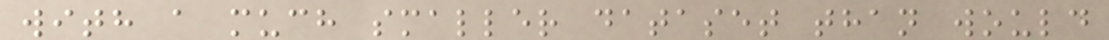with a much smaller dataset than would
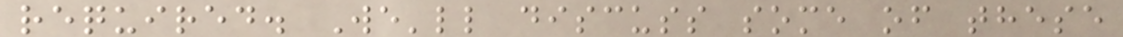required. We'll discuss some of these
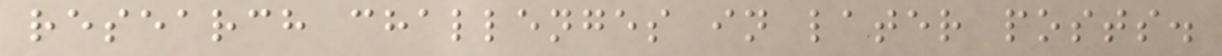research challenges in later posts.
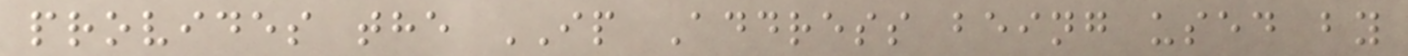provides the IP Address being used by
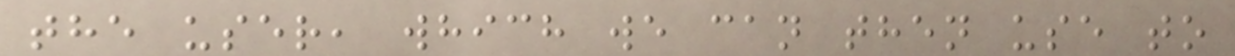the user, which we can then use to
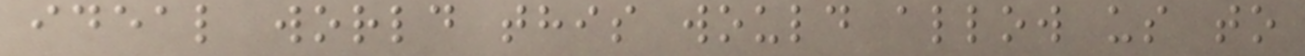ideal world this would allow us to
